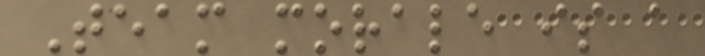Team morale is a
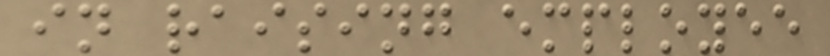in raising employee
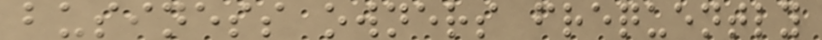business owners frequently
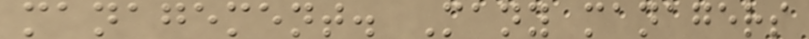management. Many managers
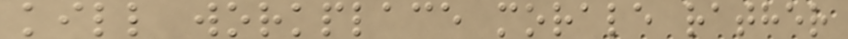kill workplace morale rather
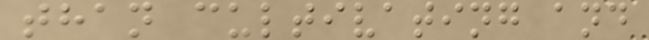than cultivating and
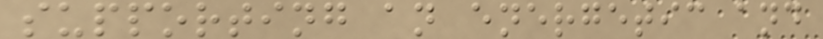supporting an energetic and
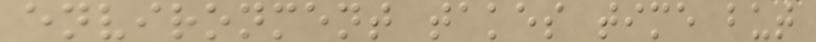environment takes time but
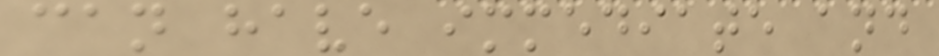can have immediate and
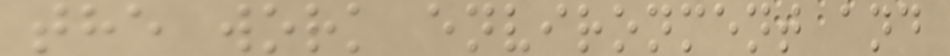the work environment and
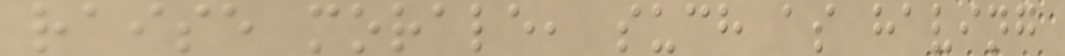raise morale, such as having
